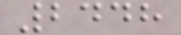2448
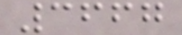3667
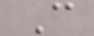C
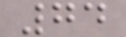74
